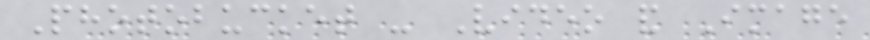Photobucket - Video and Image
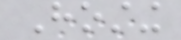Hosting
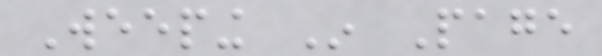Weeping In Page
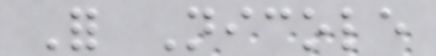For Nicole
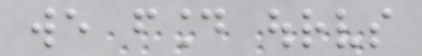we found ourselves
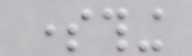something
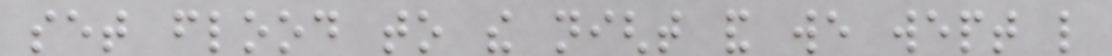set flood to the night and we wept like
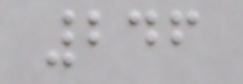246
